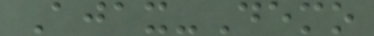Ajax-Demo
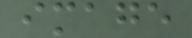image
